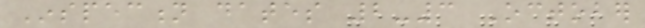Inspection dates 2-3 October
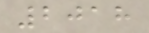2018
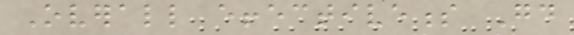Overall effectiveness Good
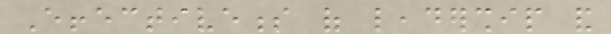Effectiveness of leadership and
